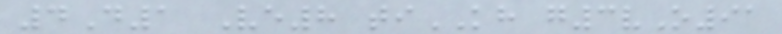4D1 Ve8 tiKH g3vO91
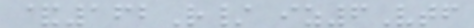&162R/ iz6Vtf
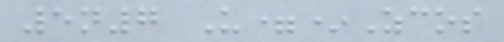5n7 U=*Zcos
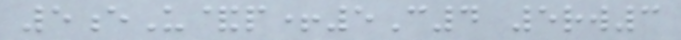5eU&p+5C4 5rw3
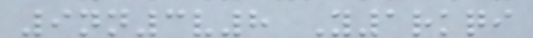9nn3v8 Y1rkqi
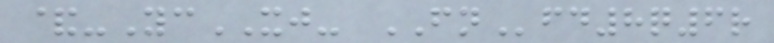&-YcXJ- FNfd8q6r
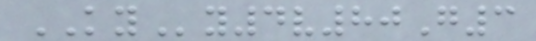KYy4v80G3
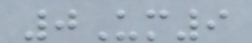0Um9
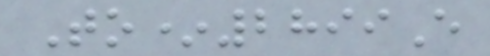To*2899E
